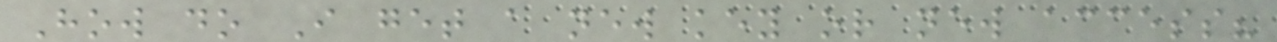How do I get a new key or new access?
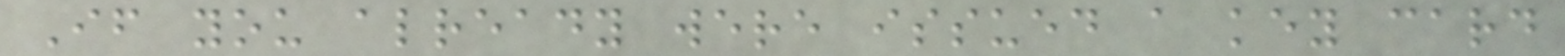If you already were issued a key card
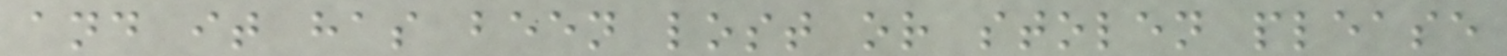and it has been lost or stolen please
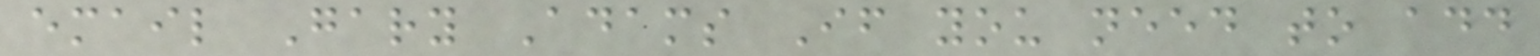email Gary Adams If you need to add
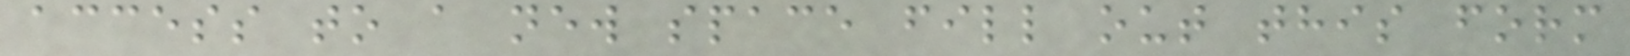access to a new space fill out this form
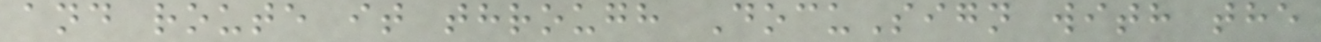and route it through DocuSign with the
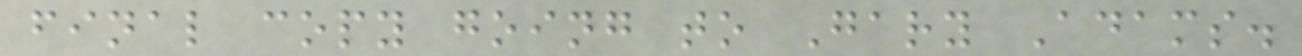final copy going to Gary Adams.
